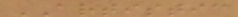ARTISTIC
